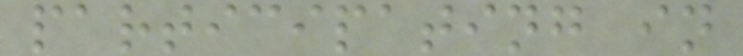participating in
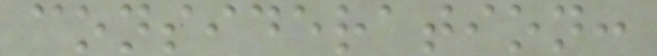consideration:
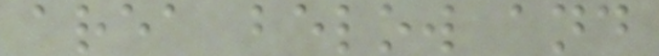area below and
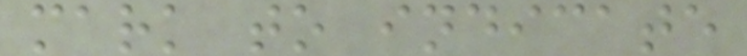mark to indicate
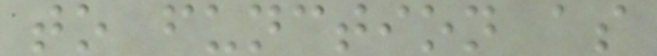to function as
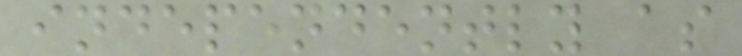independently as
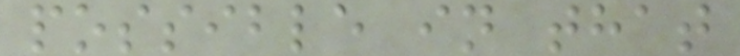possible in that
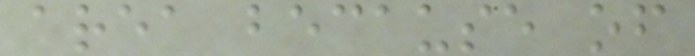area because of
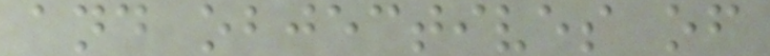and objectives of
